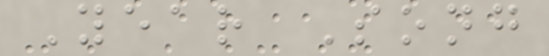Year Song
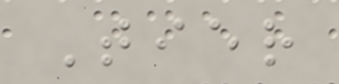Tier
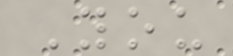You
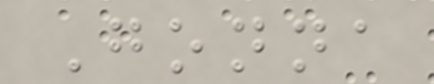Gonna
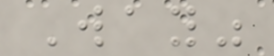Way"
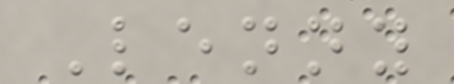Lenny
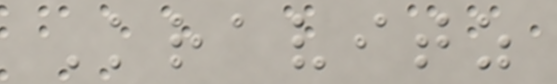Kravitz
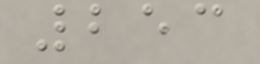253
